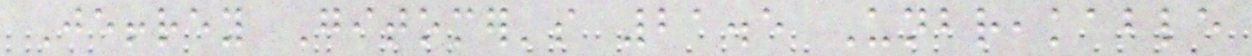Jeffrey Gitomer's 21.5 Unbreakable
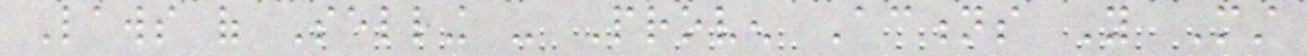Laws of Selling - Proven Actions You Must
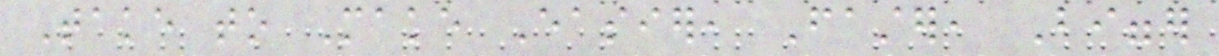Take to Make Easier, Faster, Bigger
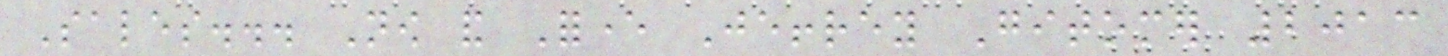Sales... Now and Forever Jeffrey Gitomer 2013
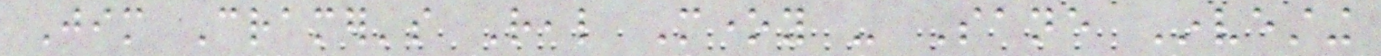Jim Cramer's Real Money - Sane Investing
